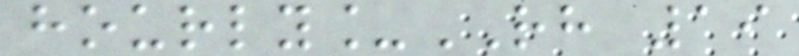hourly_RH 19
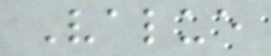Value
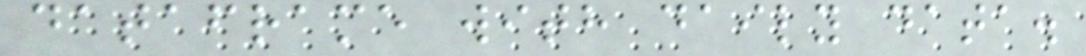dataframe with daily data.
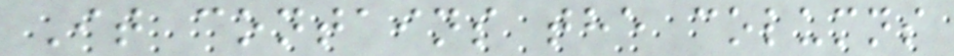It contains the columns
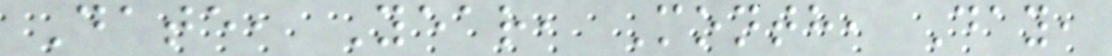Date, Year, Month, Day,
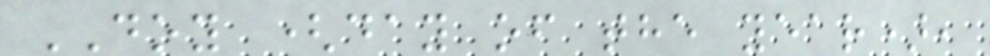DOY (day of the year),
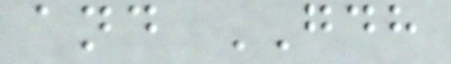and GDH
